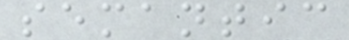semantic
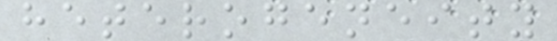heterogeneity
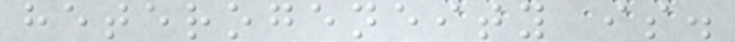heterogeneity is.
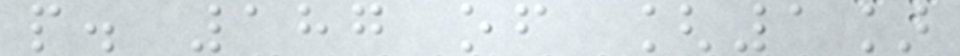p. 187 of [1]
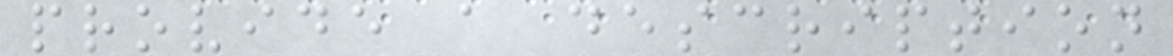provide a description
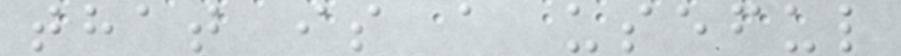that is a useful
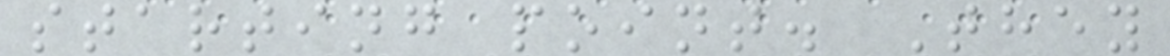starting point. They
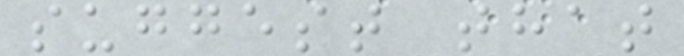suggest that
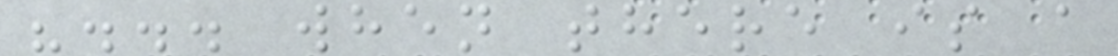"... when there is a
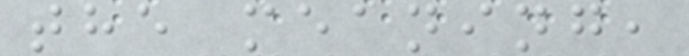the meaning,
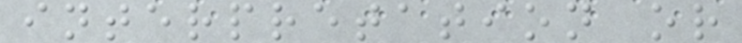interpretation or
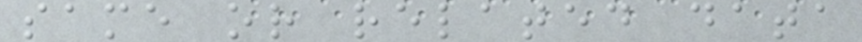same or related data
